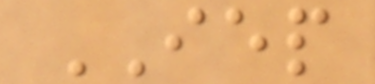IEP
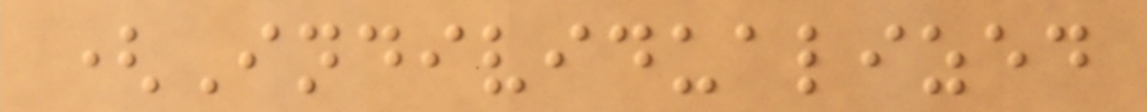(Individualized
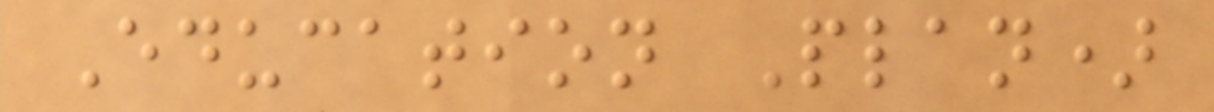Education Plan)
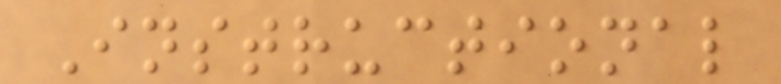Instructional
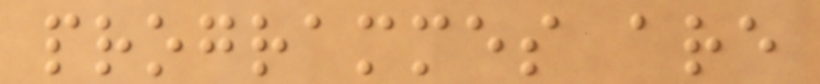programmes are
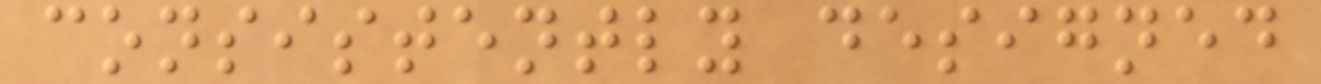consistently designed
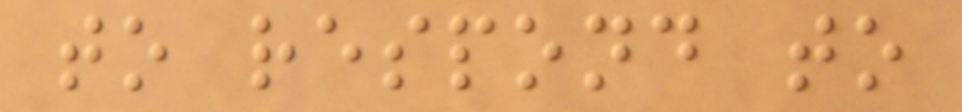to respond to
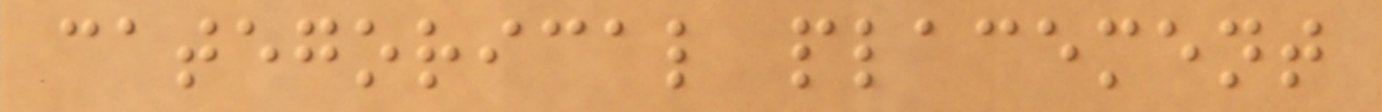categorical placement
